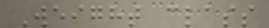Weight class
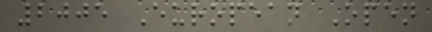2005 European Open
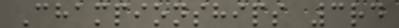Championships 3rd
